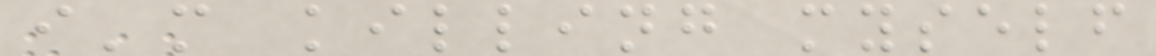i'm killing myself
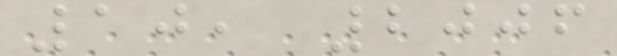10, 2006
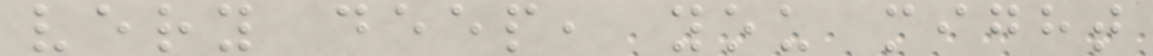very deep, you might
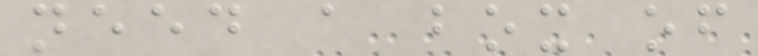need a box of
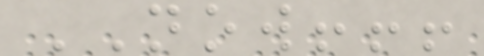NOW!!!
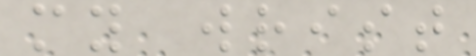my wrist
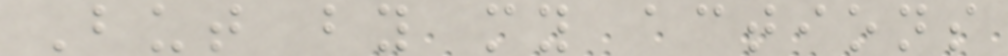But by my actions
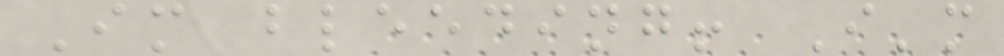Im bleeding! I'm
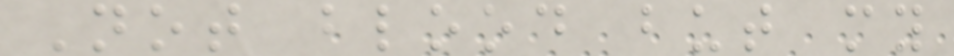Not blood but my
